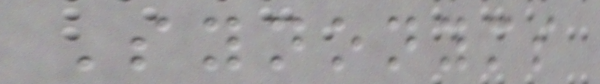Synonyms
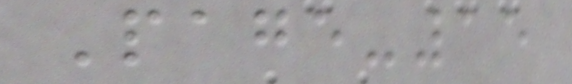Page-15
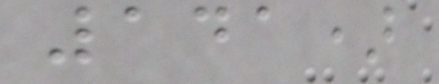141)
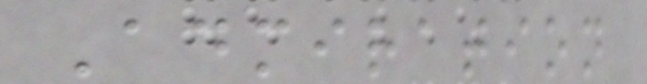Admiration
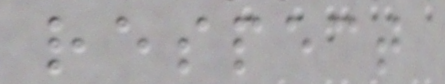respect
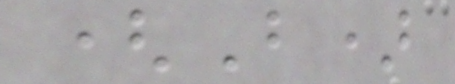(B)
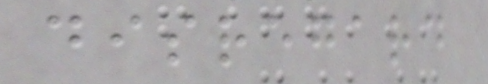disregard
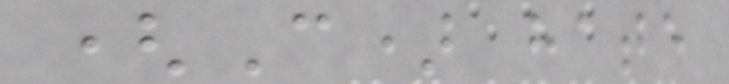(C) hate
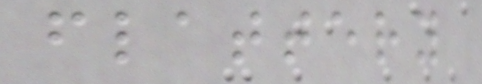flattery
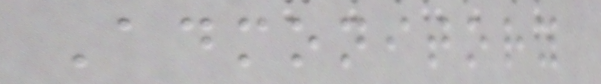Admonitory
